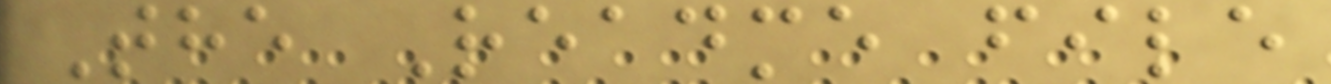The Readme file
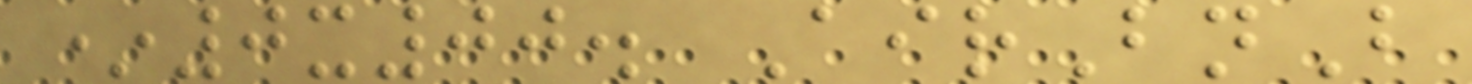*0x00. AirBnB
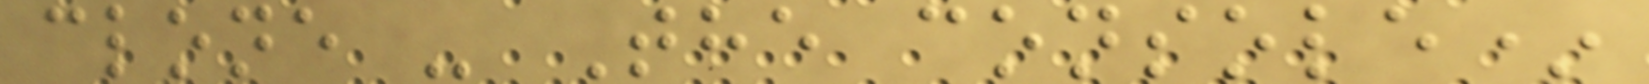clone - The console*
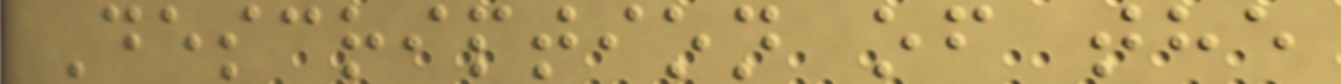Description of the
